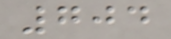704
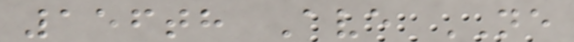156th Ave NE
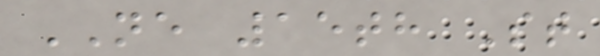NE 15th St
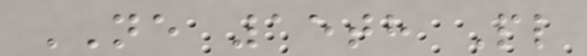NE 15th Pl
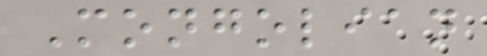Mongolian
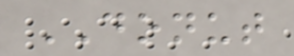DONUT
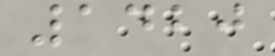1420
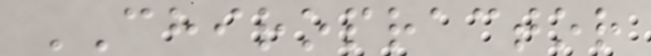CHIROPRACTOR
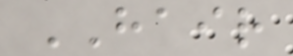HAIR
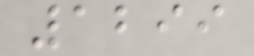1299
